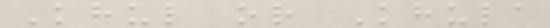Khul or Khula
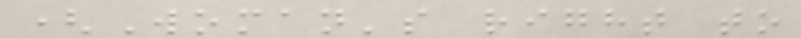(Woman's right to
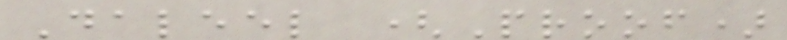Daleel (Proof)
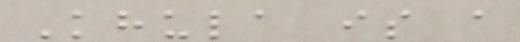Khula is a
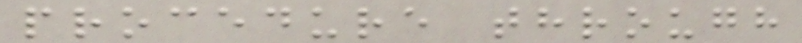procedure through
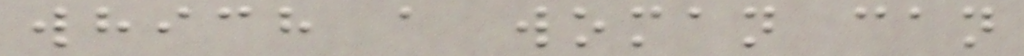which a woman can
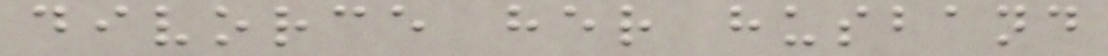divorce her husband
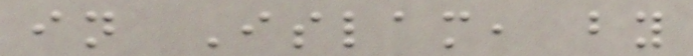in Islam, by
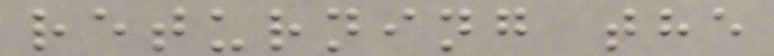returning the
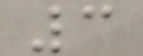3
